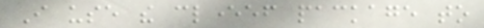I use the cleveref package to
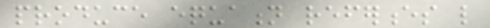produce equation references like
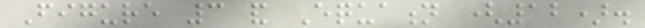Figure 3 and Equation (12).
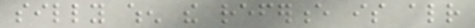silly when the reference is already
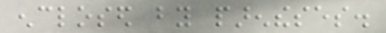enclosed by parentheses.
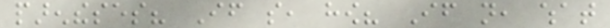parentheses? If so, how? If not, what
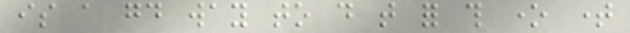is a good way to do that for this one time
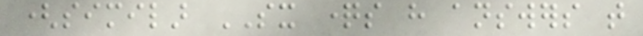(similar SX questions have answers that
